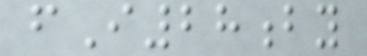fI28by
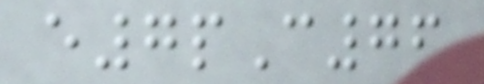e7pC76
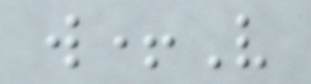w+V
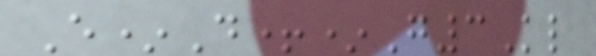E*D+*G3Kl
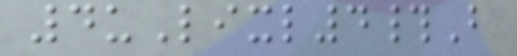4uLixl4#B
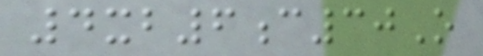4xb6c30O
